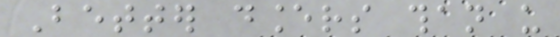Better dancers than us
